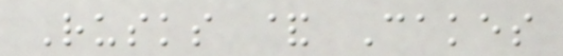Rusks & Cakes
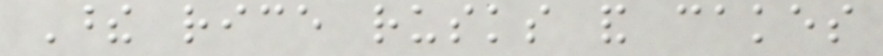These rice rusks and cakes
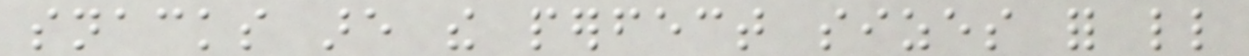snacks are the perfect sizes for little
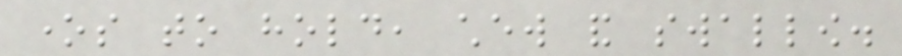ones to hold, chew and swallow.
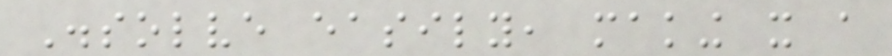Dissolve easily, making it a
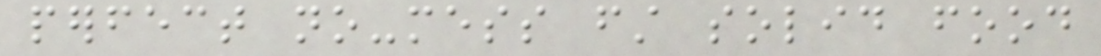perfect no-mess first solid food
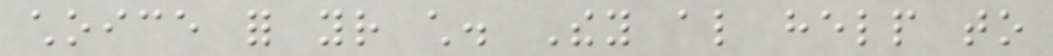choice for your child. They also help to
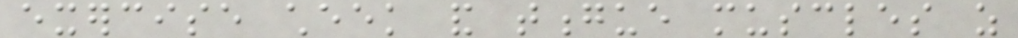exercise cheek and tongue muscles as
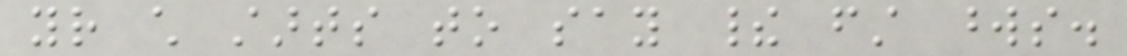your child starts to say their first words.
